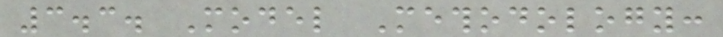3.3. Model Methodology:
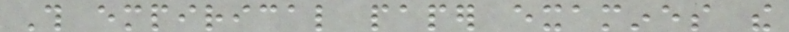This empirical paper examines the
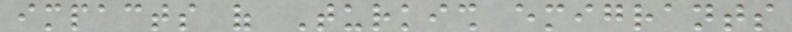impacts of Turkish emigrants
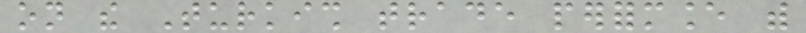on the Turkish trade performance with
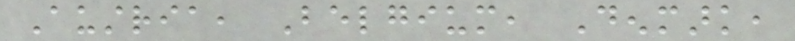Austria, Belgium, Denmark,
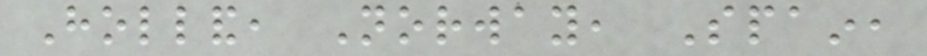Holland, Norway, Spain,
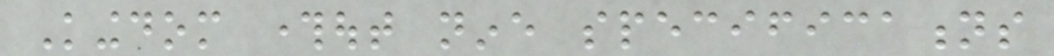Kingdom throughout nine specifications
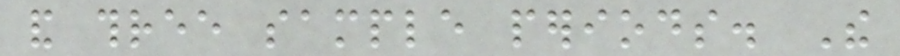and three sample periods. The
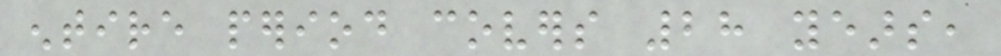entire period covers 28 years,
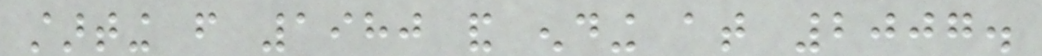starting from 1980 and ending at 2007.
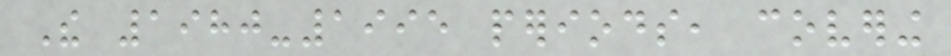The 1980-1995 periods, covering
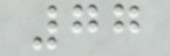77
